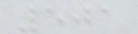501
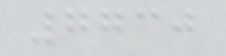7730
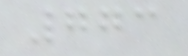773
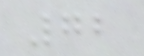72
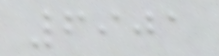6901
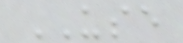USE
